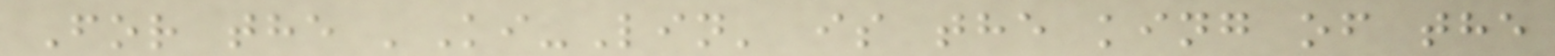For the 'Ki-Lin' is the king of the
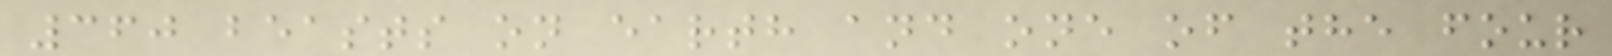360 beasts on earth and one of the four
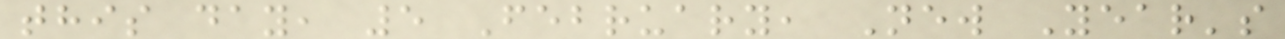this day, 5 February, New Year's
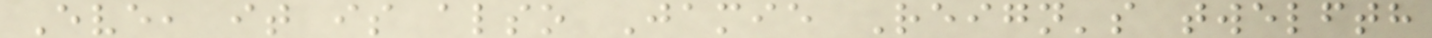Eve, it is also Jamie Reign's twelfth
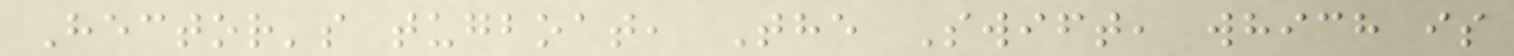Hector's tugboat, The Swift, which is
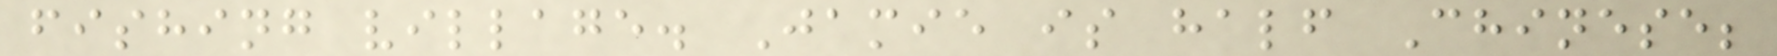fishing village. Jamie is half Chinese;
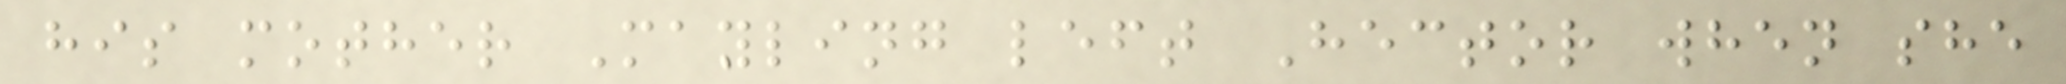his mother Mayling left Hector when she
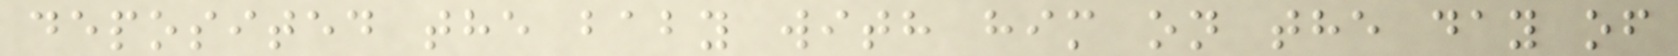deposited the baby with him on the day of
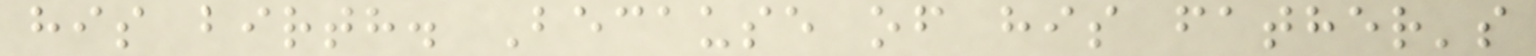his birth. Because of his father's
